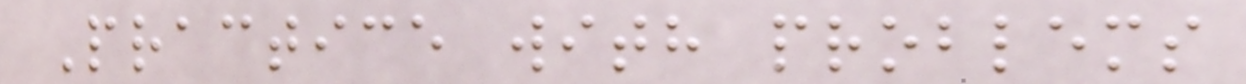Practice with problems
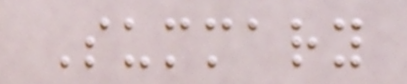Summary
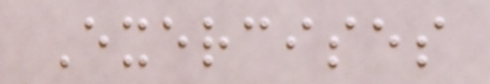Exercises
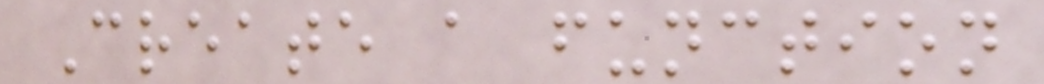Create a function
